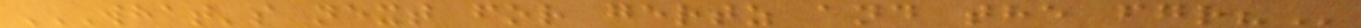WHAT'S NEXT FOR GERTZ AND THE FGR?
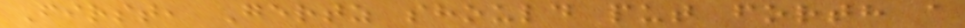First, Gertz should put forth a
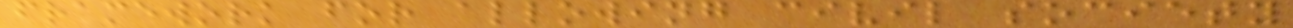framework for allowing civil society
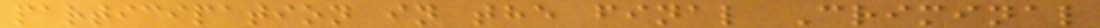participation in the final Criminal
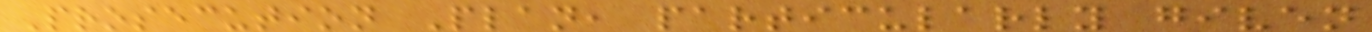Prosecution Plan, particularly given
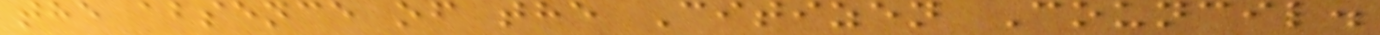the absence of the Citizen Council.
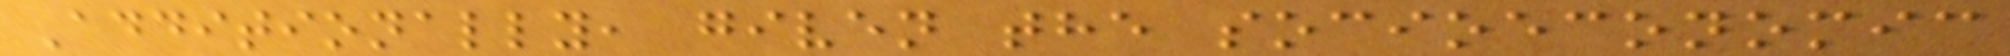Additionally, given the socioeconomic
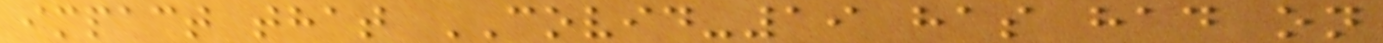impact that COVID-19 has had on
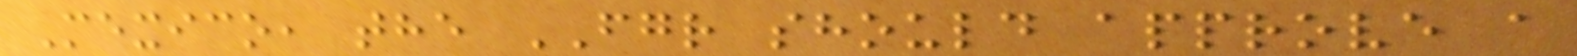Mexico, the FGR should approve a
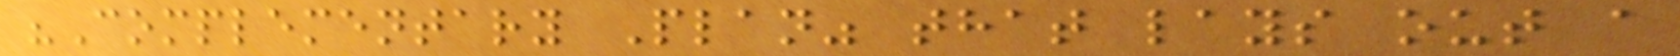"Complementary Plan" that lays out a
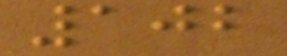102
